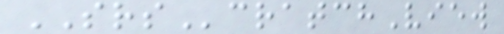SRScratchView
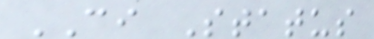CI Status
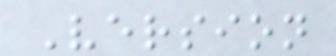Version
